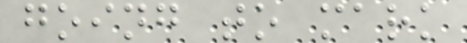going to mark
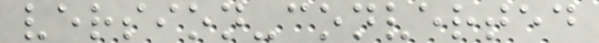version-converted
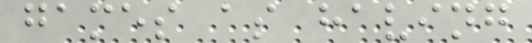games as having
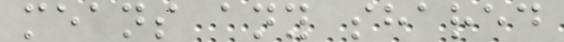means any shared
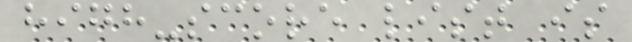high-score list is
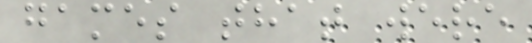games that were
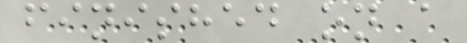finished on a
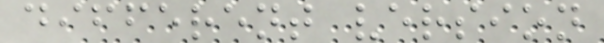different version
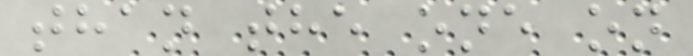than the one on
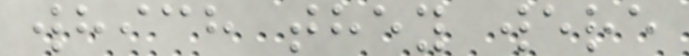which they were
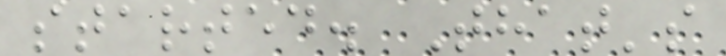started. That's
